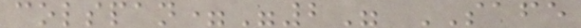colspan="2" SAFE
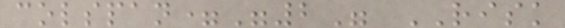colspan="2" RISK
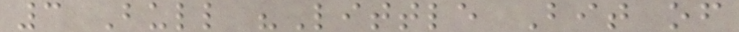3 Bull "Little Bit of
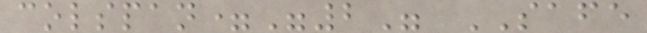colspan="2" SAFE
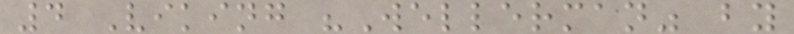4 Viking "Wellerman" by
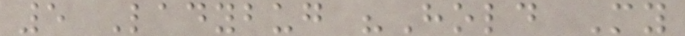5 Ladybug "Hold My
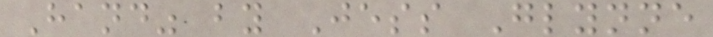Hand" by Jess Glynne
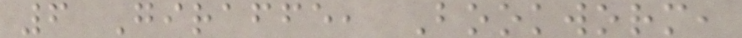6 Giraffe, Bookworm,
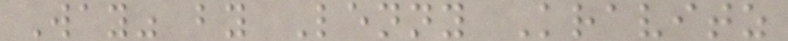Way" by Lenny Kravitz
